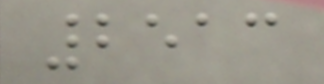2513
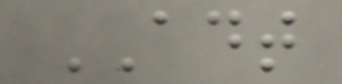ADT
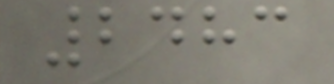2483
